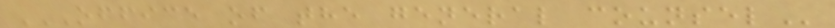OFFICE OF THE GENERAL COUNSEL
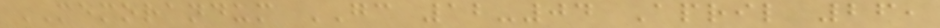MEMORANDUM GC 12-04 April 26,
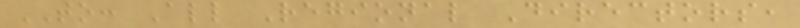TO: All Regional Directors,
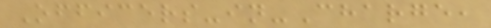Officers-in-Charge,
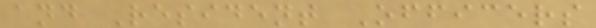and Resident Officers
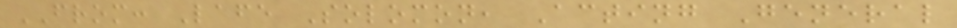FROM: Lafe Solomon, Acting General
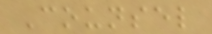Counsel
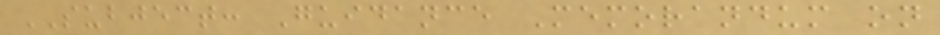SUBJECT: Guidance Memorandum on
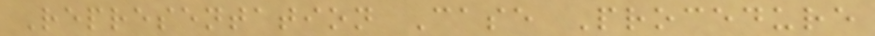Representation Case Procedure
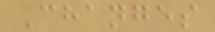Changes
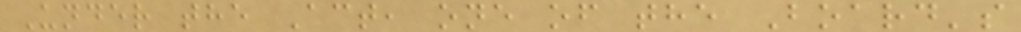Under the Act, one of the Board's
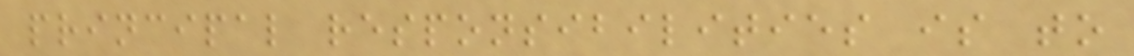principal responsibilities is to
